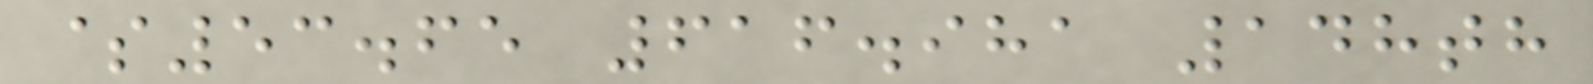$53.65 616.981 148th
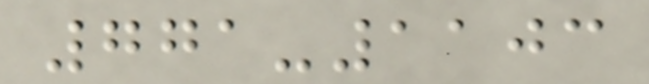771-1103
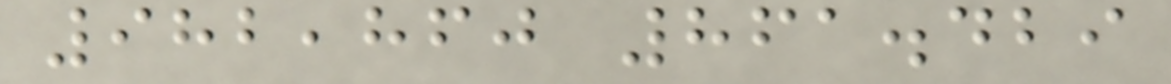982,860 861.429
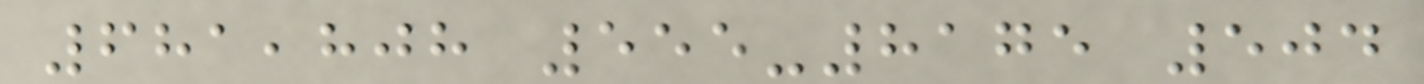681,808 555-8175 504
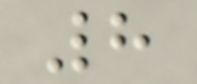8
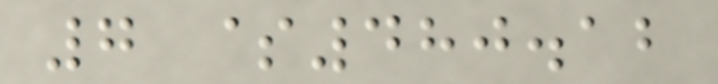7 $480.12
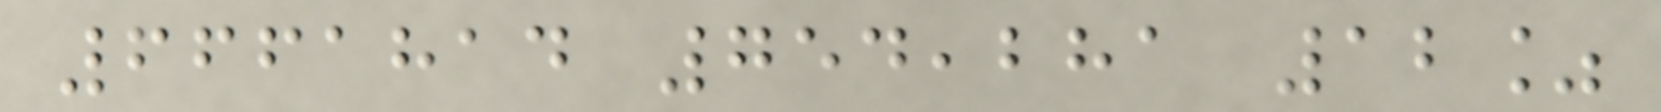6661814 754,281 12%
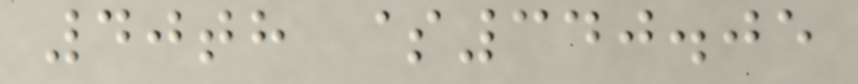40th $340.05
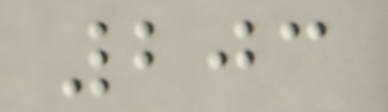203
